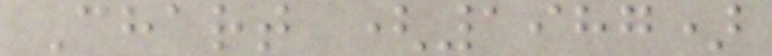Chart (1987)
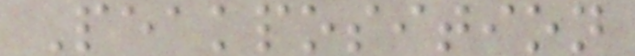Peakposition
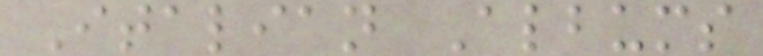Italian Albums
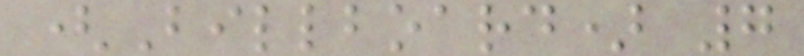(Billboard) 7
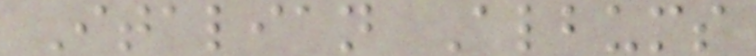Italian Albums
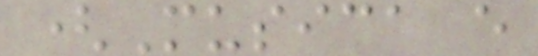(Musica e
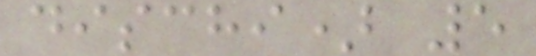dischi) 5
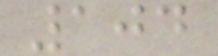104
